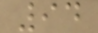94
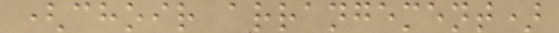(choir arrangement)
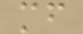mf
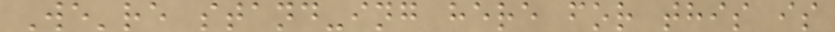We're stand-ing here for this is
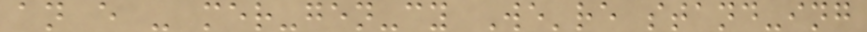an e - mer-gen-cy We're stand-ing
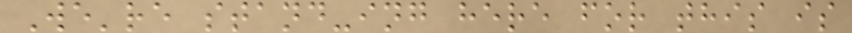We're stand-ing here for this is
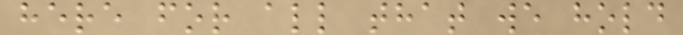here for all that we hold
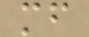mf
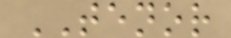TENOR
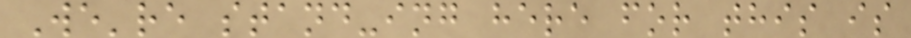We're stand-ing here for this is
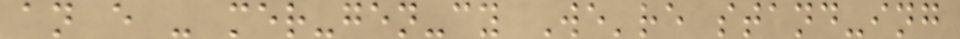an e - mer-gen-cy We're stand-ing
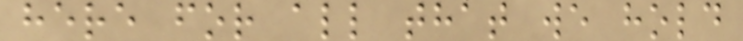here for all that we hold
